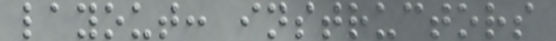layout: instructors
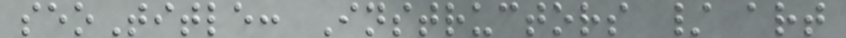seoTitle: Instructors / art
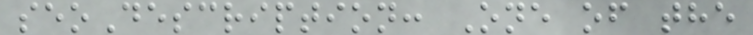seoDescription: One of the
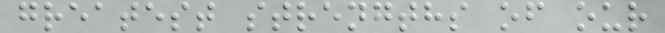greatest strengths of our
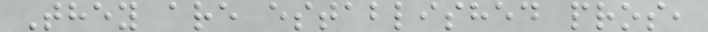They are established pros,
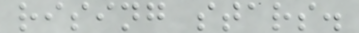rising stars.
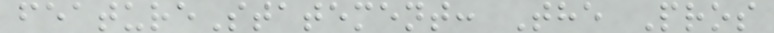featureStatement: The Pros
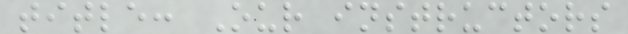title: Our instructors
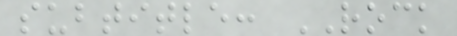subtitle: ROCK
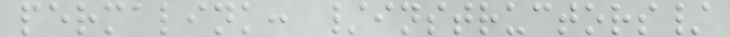permalink: /instructors/
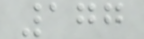177
